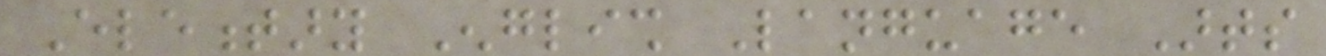Elementary English Language Arts
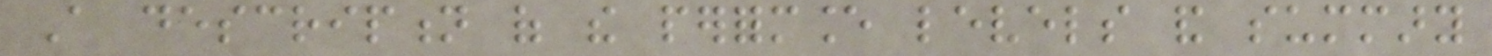A description of the performance levels and summary
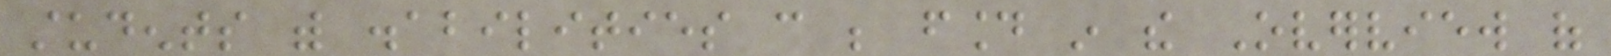students with disabilities can be found in the Overview of
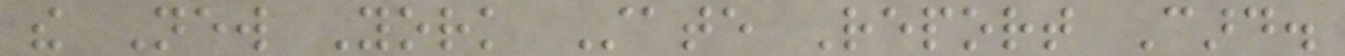the New York State Report Card.
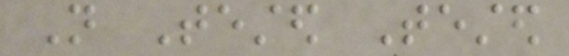Not Tested Tested
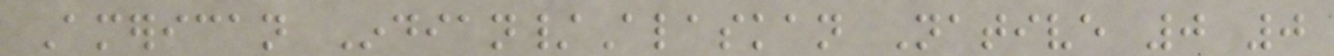American Indian/Alaskan Native 0 0
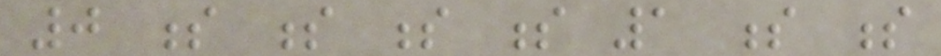0 s s s s 1 s s
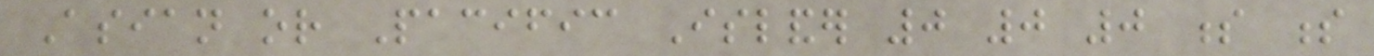Asian or Pacific Islander 0 0 0 s s
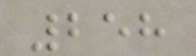258
